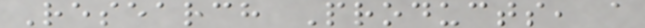Research Products, a
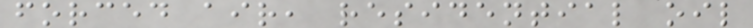forced air, residential oil
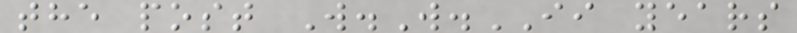the post W.W.II years
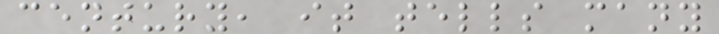century, it tells many
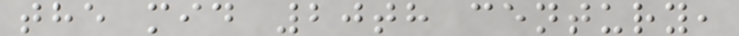the mid 20th century,
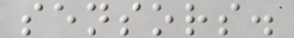sensors.
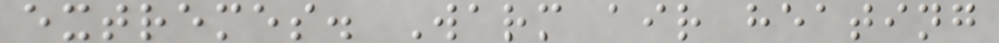extremes. Warm air heating
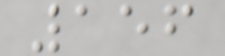156
